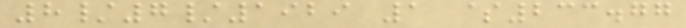8/7/1929 1 $233.77
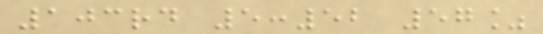103rd 5:52 57%
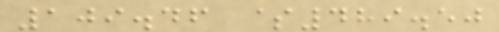109.46 $489.50
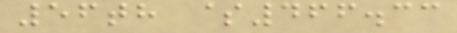56th $466.33
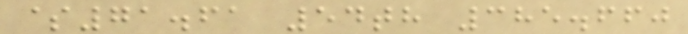$71.61 54th 385.660
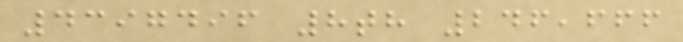4397496 8th 246,666
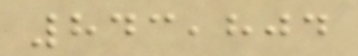843,804
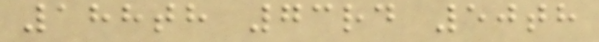188th 73rd 50th
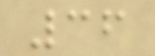36
